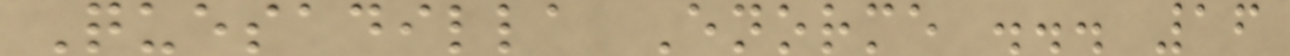Quesadilla Enorme ... 16
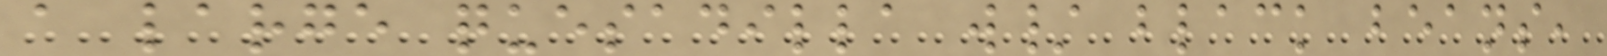a large quesadilla w/ black beans,
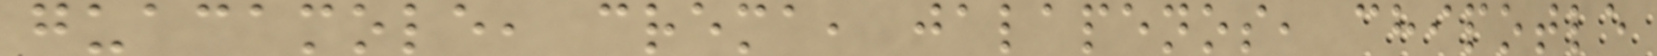guacamole, crema, jalapenos, chipotle
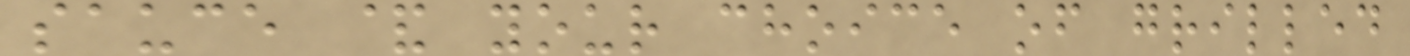sauce & your choice of grilled
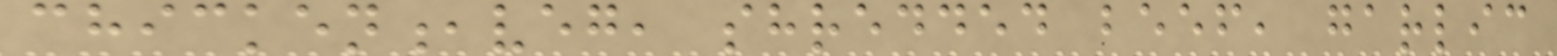chicken,veg, shredded beef, garlic
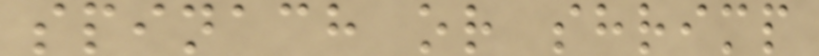spinach or shrimp
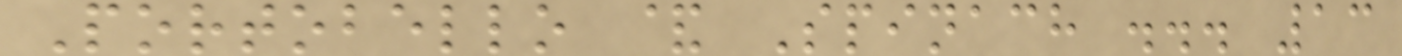Portobello & Spinach ... 13
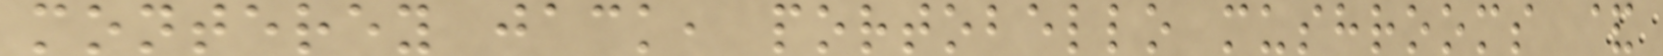monterey jack, portobello mushrooms &
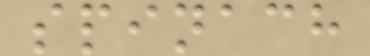spinach
